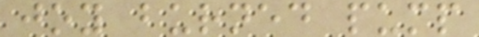joy burned pump
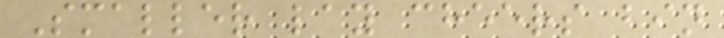Smaller lay cheers bin
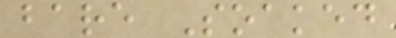bare Soaked
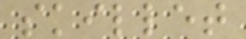skillet
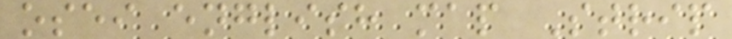osei english map Strip
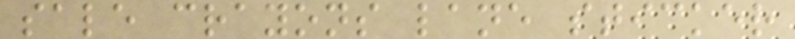sale crayons lane sticker
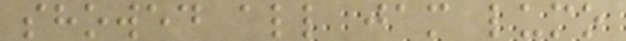showed all jam lumo
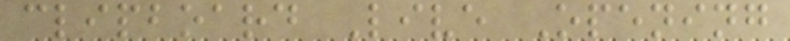clipboard Live Opening
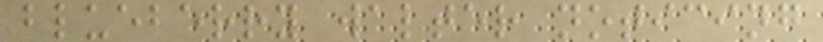blueberry walter noticing
